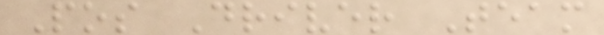Pos Driver Team
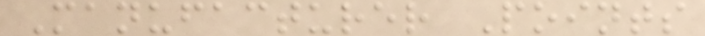Manufacturer Points
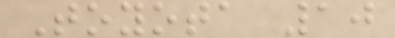Toyota 10
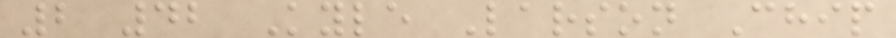2 42 Kyle Larson Chip
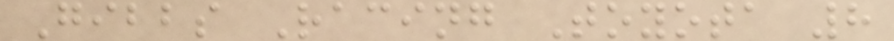Gibbs Racing Toyota 8
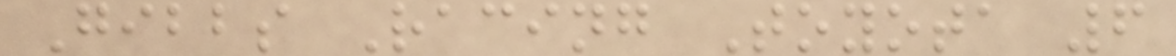Gibbs Racing Toyota 6
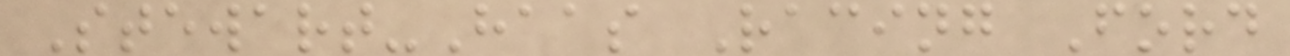Stewart-Haas Racing Ford
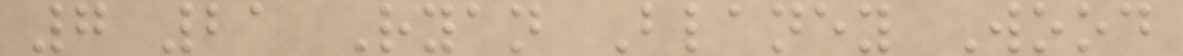7 21 Ryan Blaney Wood
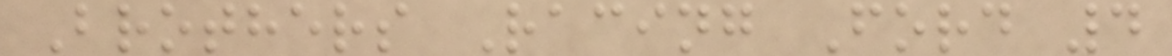Brothers Racing Ford 4
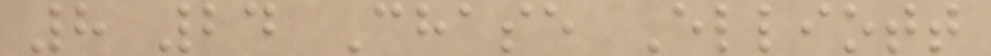8 24 Chase Elliott
